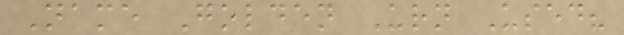Name Golden Urn Used?
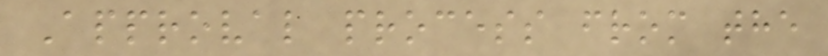Approval process from the
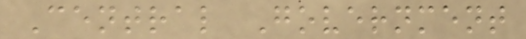Central Government
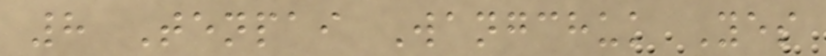8 Tenpai Wangchuk Yes
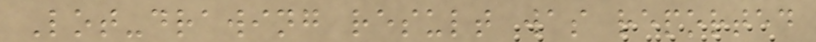Lot-drawing result was reported
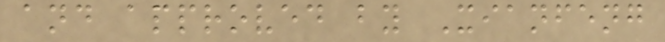and approved by Xianfeng
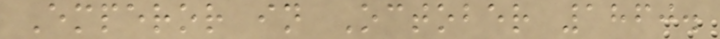Emperor in October 1860.
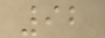92
